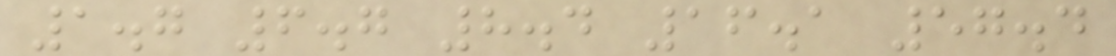1.7 6.7 8.4 16.1 57.4
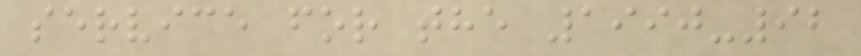service for the 1990-92
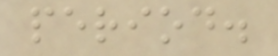period.
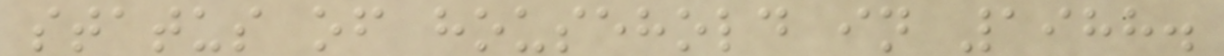status of household in 1988.
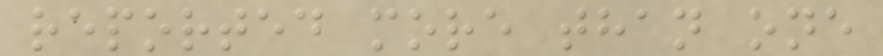reported more than one
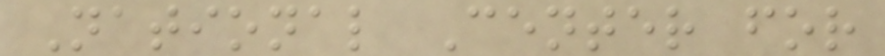National Center for
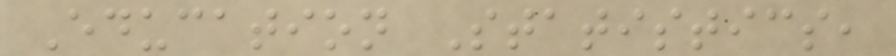Education Statistics,
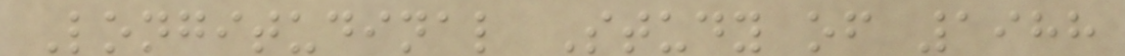Longitudinal Study of 1988
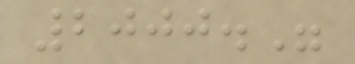2000."
